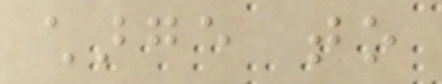charge to
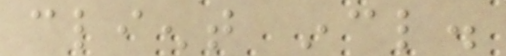client incl.
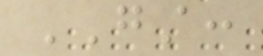GST:
